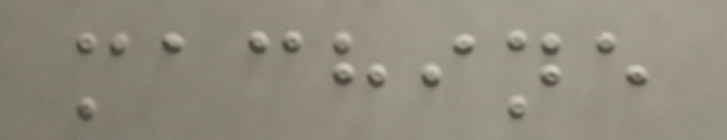machine
